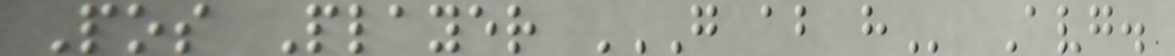Pos Player G AB H Avg.
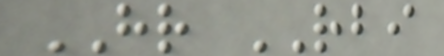HR RBI
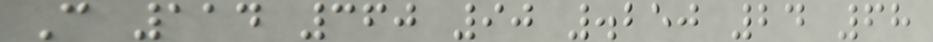C 114 360 90 .250 24 68
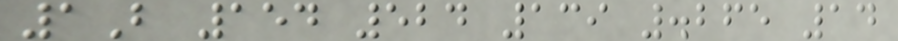1B 154 524 139 .265 14
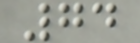74
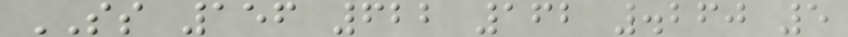SS 156 622 162 .260 5
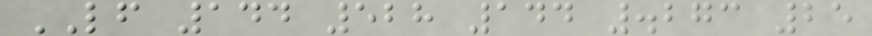LF 144 528 144 .273 25
